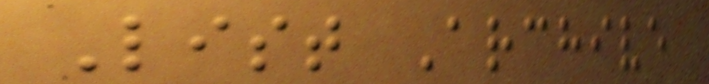List Archive
